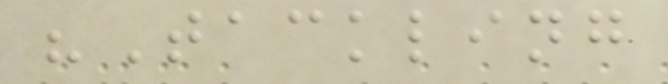"Tackling
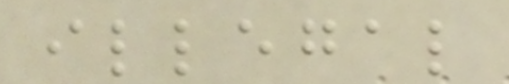illegal
